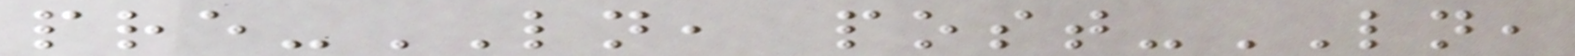pre-LN, post-LN,
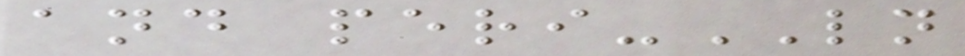and peri-LN
